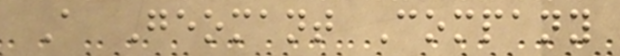A Geomant Company
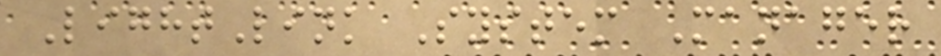LightLink System Manager
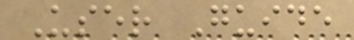User Guide
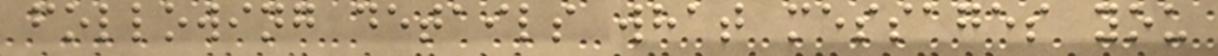following details what messages you
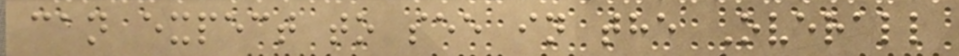can expect to see in the Overall
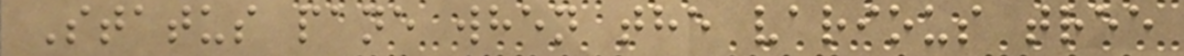Status pane when the various tree
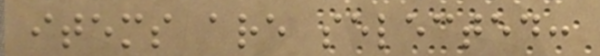items are selected:
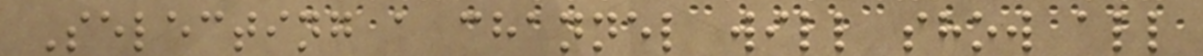Selecting a channel will show all
